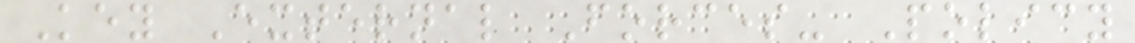Key External Forces- Policy
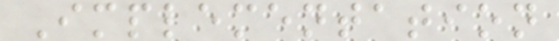Implementation
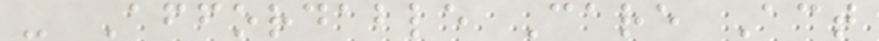- Affordable Care Act
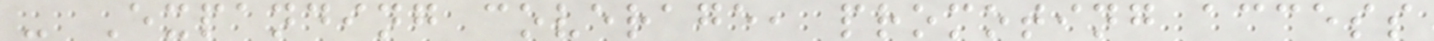- Expanding coverage, promoting access
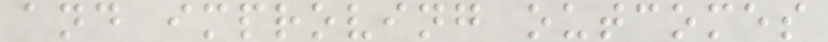and improving outcomes
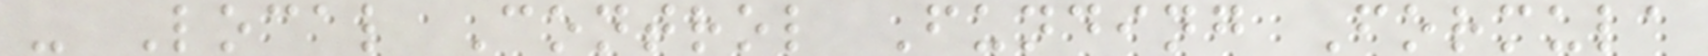- Local Control Funding Formula
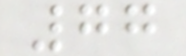77
